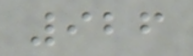926
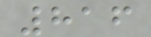816
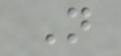N
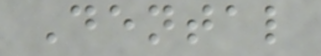Dental
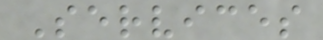Services
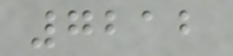7212
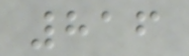816
